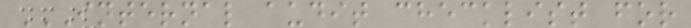INTERNAL AUDIT CHECKLIST FOR
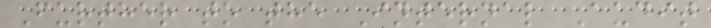Further to the Internal Audit
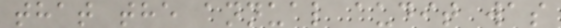that the annual audit was
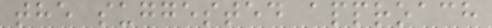the suggested approach
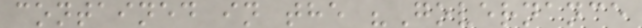contained in the "Governance
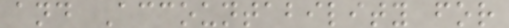and Accountability for
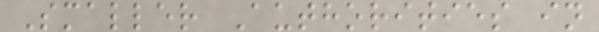Smaller Authorities in
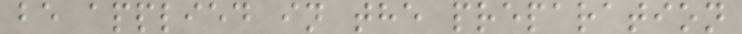be applied in the preparation
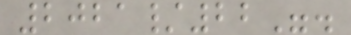2021/22".
